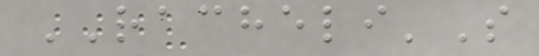RACHELI'S
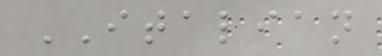ITALIAN
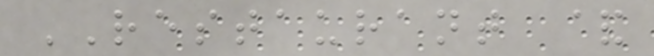RESTAURANT &
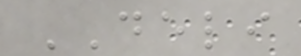DELI
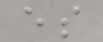es
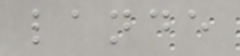lande
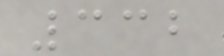332
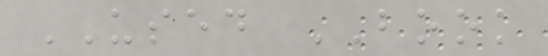USED BOOK
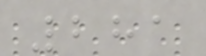281
